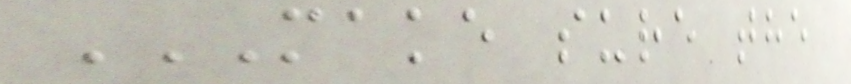MAKE SURE THE
